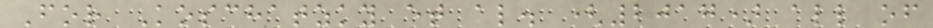For Koschatzky et al. (2017) all of
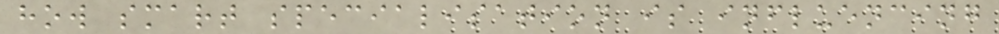how smart specialisation is influencing
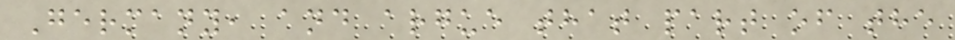Germany, and argue that part of the
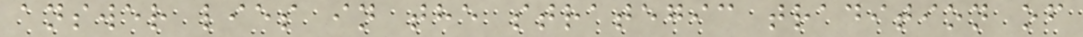answer lies in the strategic tradition of
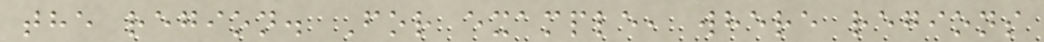the region. For example, where regions
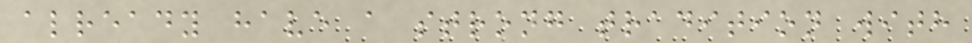already have a strong tradition with
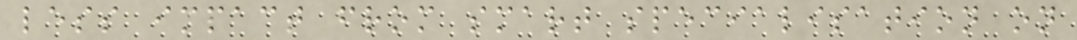less impact from smart specialisation on
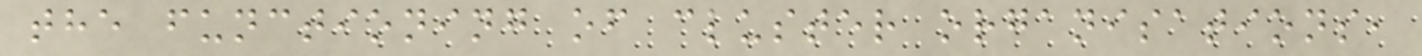the functioning of cluster organisations,
